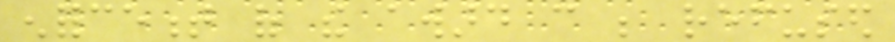enforcement of the award can be refused
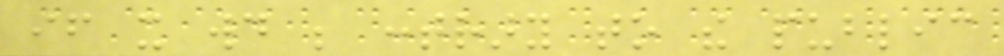if it would be contrary to the public
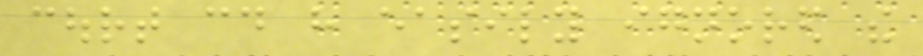court could have easily ignored the
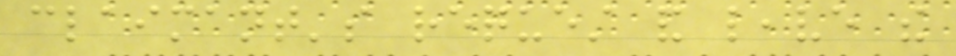claimant's request and leave the
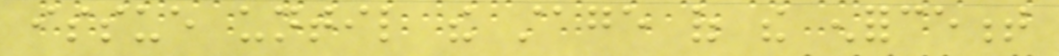issue until the stage of the enforcement
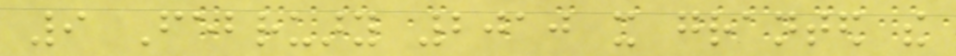9 February 2010 it granted the
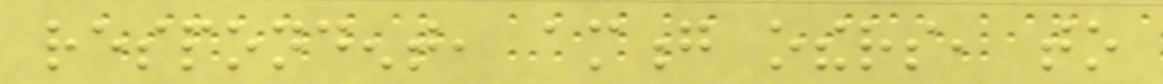respondent, among others, to
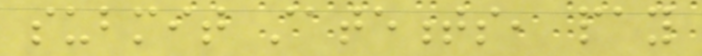submit statements, pay
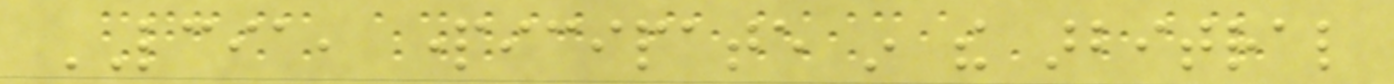LCIA, participate in the arbitral
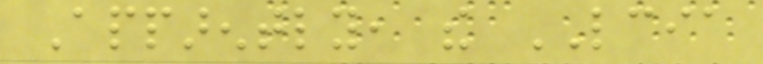Apparently, the LCIA
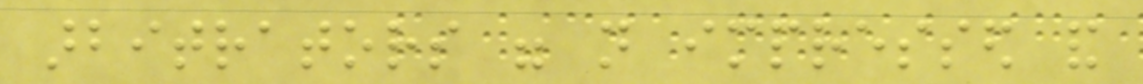arbitrators were not impressed and
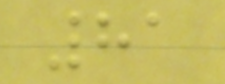81
